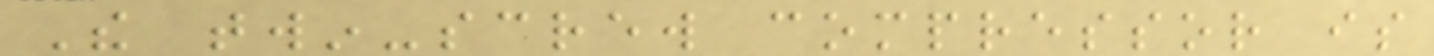The twin-screw compressor is
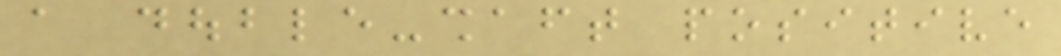a double-shaft positive
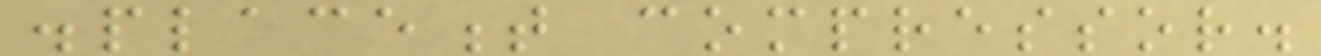displacement compressor.
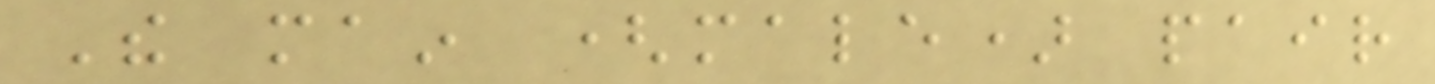The main (male) pair
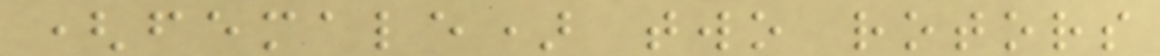(female) two rotors
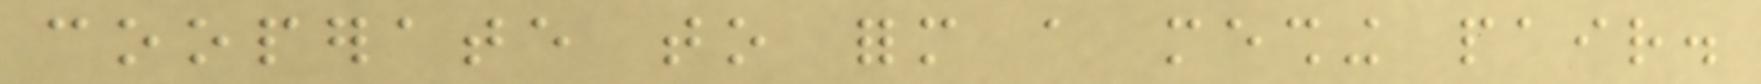cooperate to form a meshing pair.
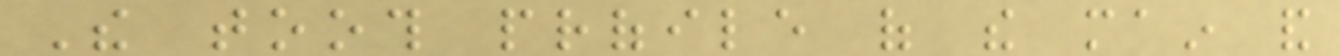The tooth profile of the main and
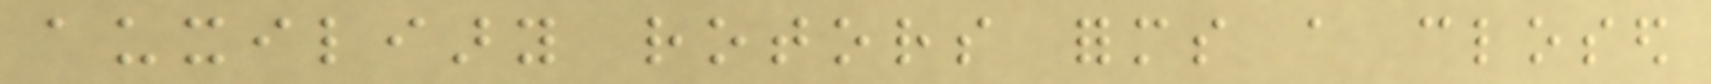auxiliary rotors forms a closed
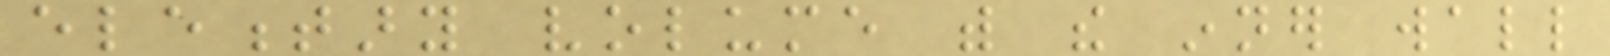elementary volume with the inner wall
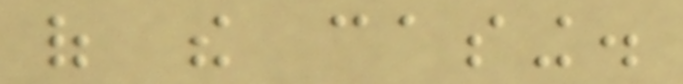of the casing.
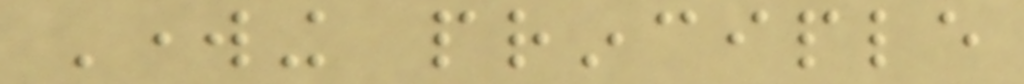Working principle
